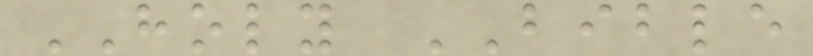HOLY BIBLE
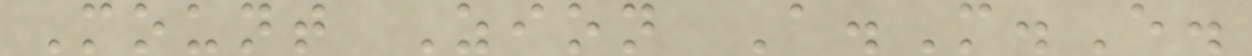Mount Zion A.M.E.
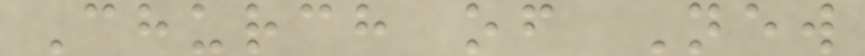Church of New
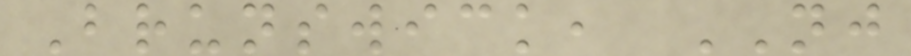Brunswick, NJ
